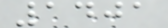1401
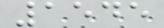1545
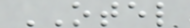OTEL
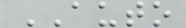AUTO
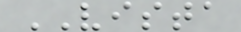VISTA
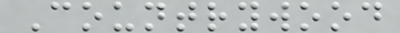Countrywood
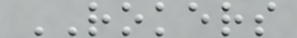ROKERS
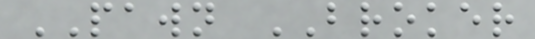PAWN BROKER
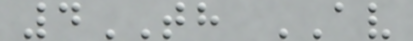4TH AV
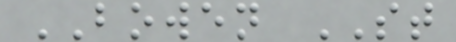BOWEN ST
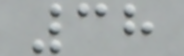38
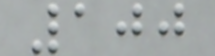100
